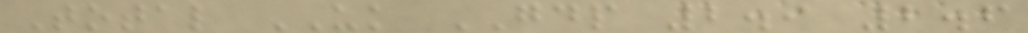Total UK GDP 2.9 2.6
